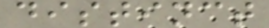distinct
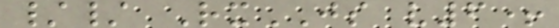// RxJS v6+
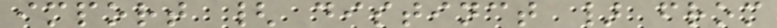import { distinct } from
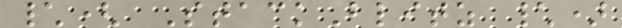\( StackBlitz \)
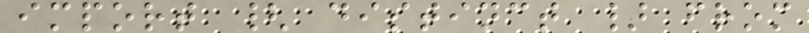import { distinct } from
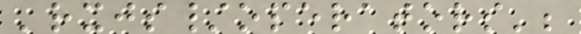'rxjs/operators';
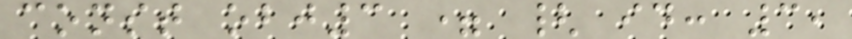const obj3 = { id: 3,
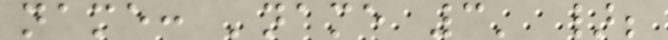name: 'name 3' };
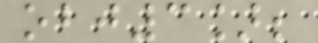obj3];
